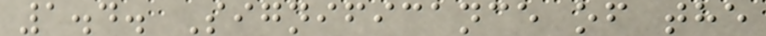1.4. Significance of the
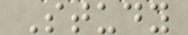Study
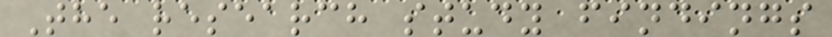The research study findings
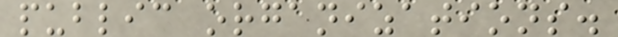public organizations.
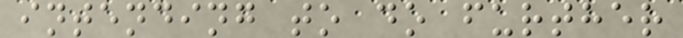intending to do further
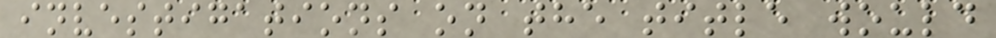investigations on the title would
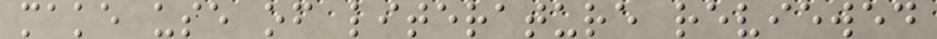make use of literature reviewed
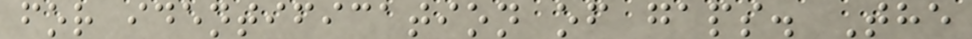for identification of gaps. The
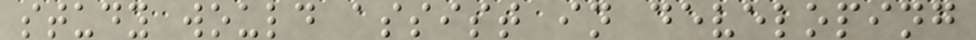study would assist in developing
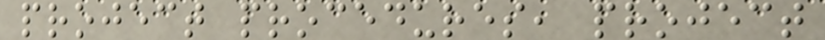project procedures, project
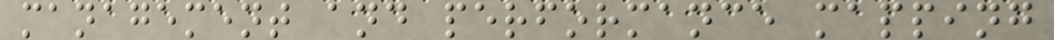management and performance mapping
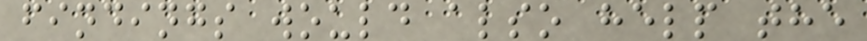findings would also help the
